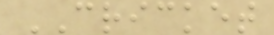CRICKET
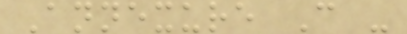Annexure C -
